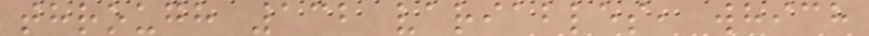through 132 variables, which
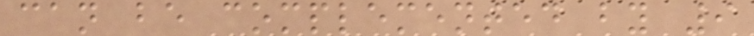can be complemented by 9
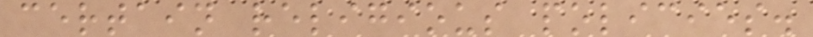certain religious policies.
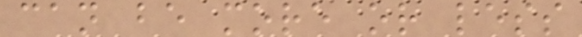can be more or less
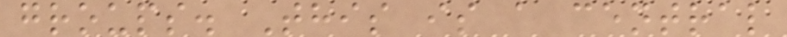groups. This is a central
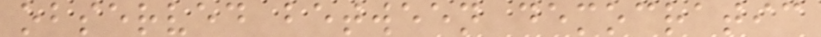observed between democratic
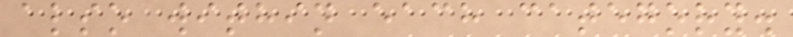also within each category.
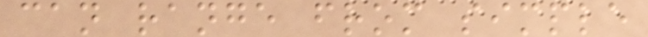can range from simple
